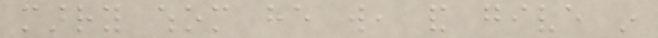marry whom he will, and give in
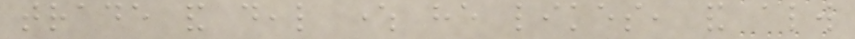trade and deal where he likes, and always
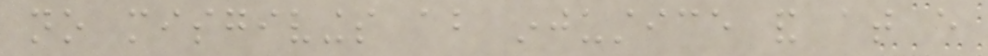no misgivings about injustice and at every
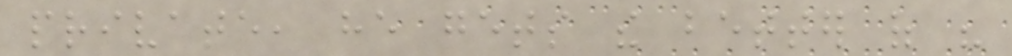private, he gets the better of his
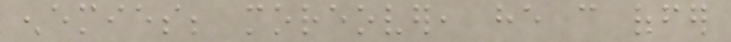enemies; moreover, he can offer
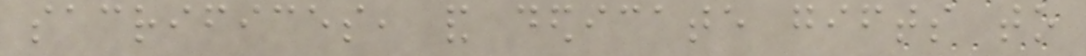sacrifices, and dedicate gifts to
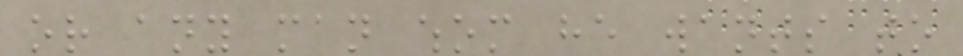or any man whom he wants to
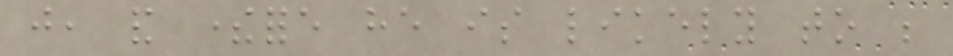just, and therefore he is likely to be
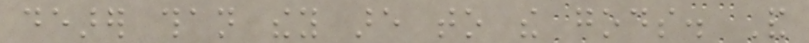dearer than they are to the gods. And
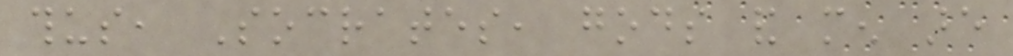thus, Socrates, gods and men are
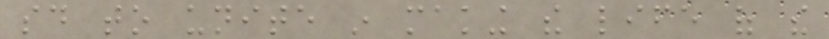said to unite in making the life of the
